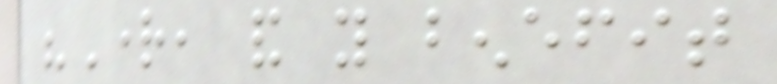"Right, and you benefit
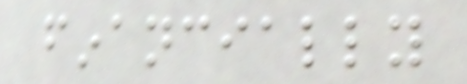financially
